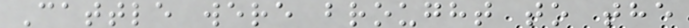Cattle were brought to the
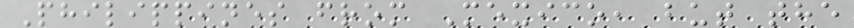Philippines from Mexico, but the
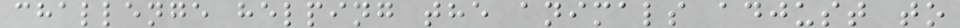challenge helping the animals adjust to
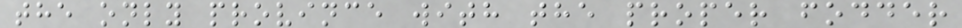the only province with the proper fodder
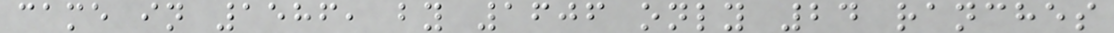came in 1586, by 1606 only 24 ranches
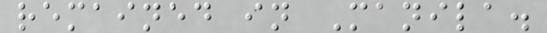remained in Manila.
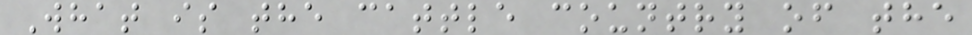What is the cattle country of the
